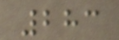283
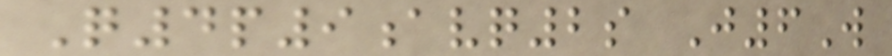Q4p9avq2s J6W
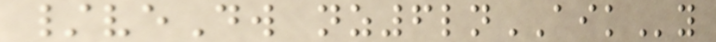/veDw nz6lnAIKy
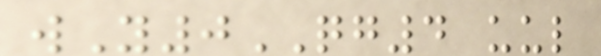wY0QG4 uul
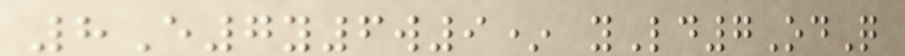8E7y6w9* yLd7OdQ
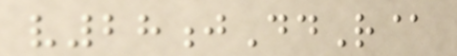v28jDdR@
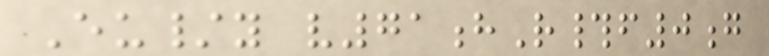Eu/y v71hR#f0g
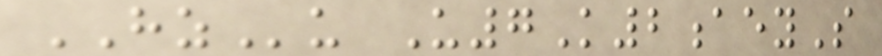HZu U7K2aeyS
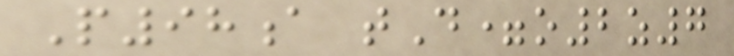P98a tD=o2z7
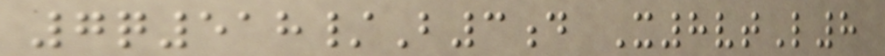7q518/B3d X8vtL8
